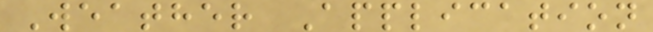Weather Application
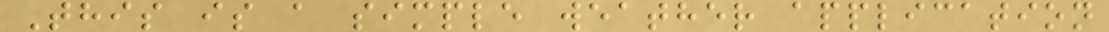This is a simple weather application
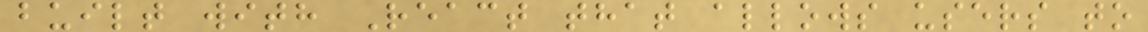built with React that allows users to
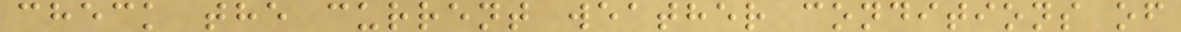check the current weather conditions of
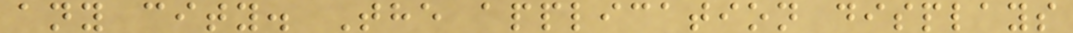any city. The application displays
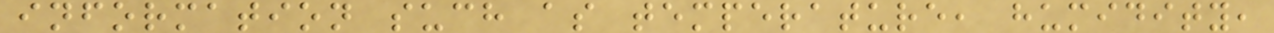information such as temperature, humidity,
